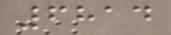6814
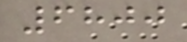6800
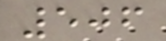506
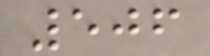506
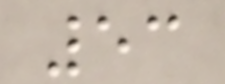53
